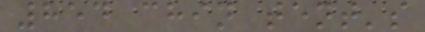854 chin tent's
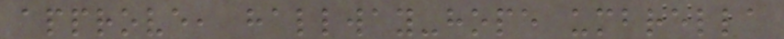approve, hallway-hope umbrella
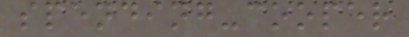spending-cooper
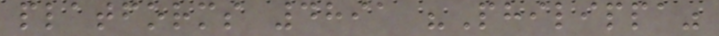platforms 4891 "Philippa"
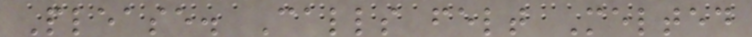Please. Calls felt Melted
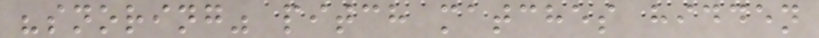"snoring" pitch matches hidden
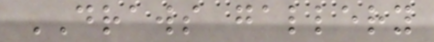DRAWS gallery
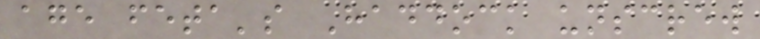age feta's Haddock unscrew
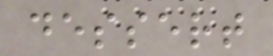dessert
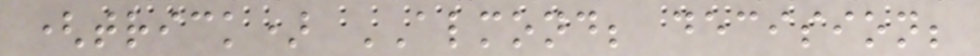(trick) ALMOND; decision;
